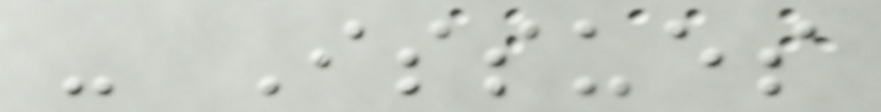- Issues
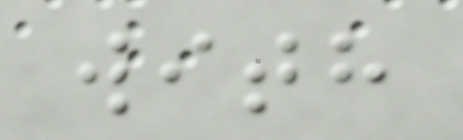with
